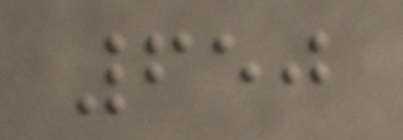650
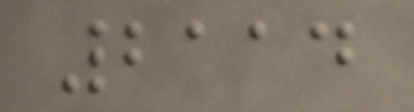2114
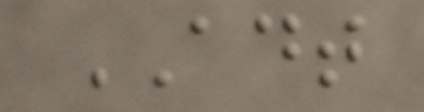ADT
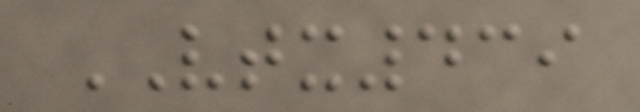VTX439
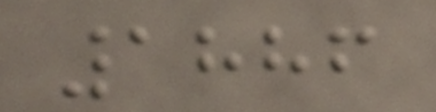1886
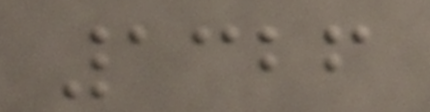1326
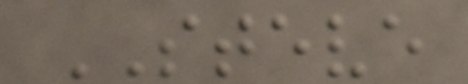STEVE
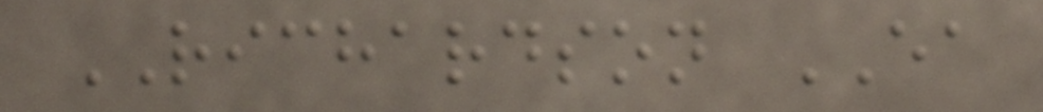RICHARDSON EA
